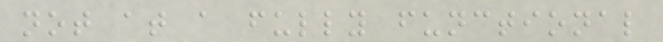not at a fully functional
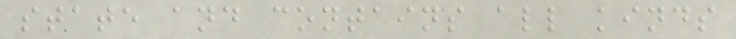state and contains all kinds
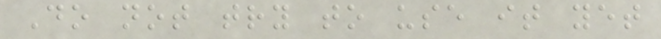Do not try to use it yet
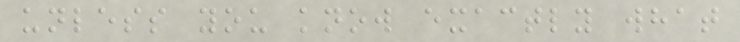unless you know exactly what
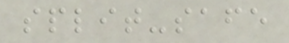split-safe
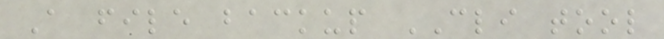A file backup CLI tool
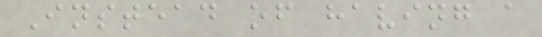Instead of having a
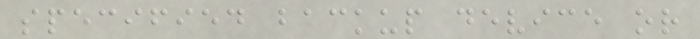specified backup device or
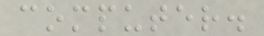computer.
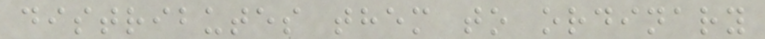distributes them to ordinary
